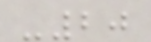-20
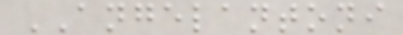ANGELANTONI
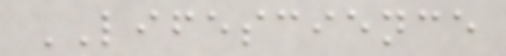LIFESCIENCE
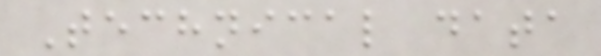Technical data
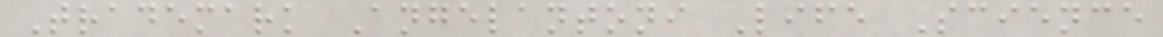Trademark Angelantoni Life Science
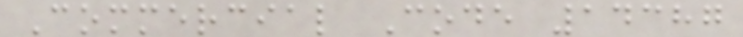Commercial Code 14387
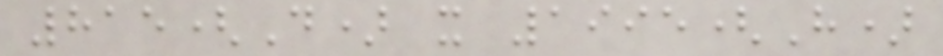815(D) x 1995(H)
